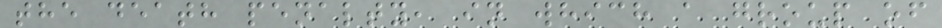the death penalty, in which a group of
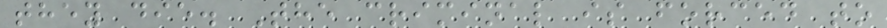they die. The criminal is forced to
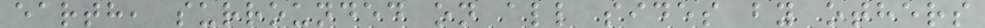earth, surrounded on all sides by others
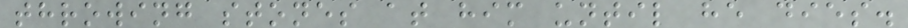throwing stones at him until he dies.
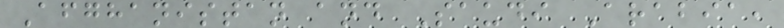Afghanistan and Saudi Arabia,
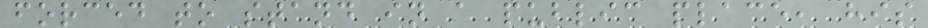forced to stand in a public place, his
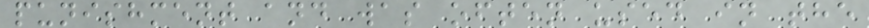punishment and was often used in the
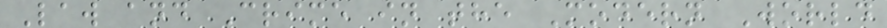Law and Crime in the Modern World
